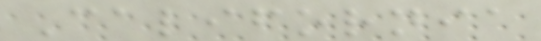California
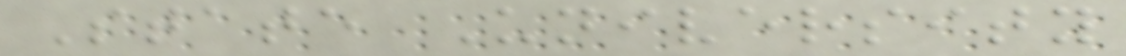State University
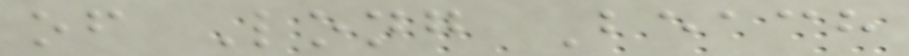of Long Beach
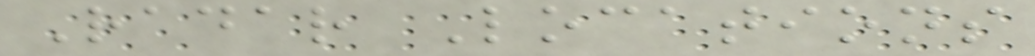Radar Locations
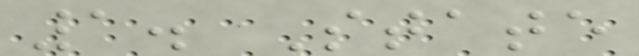1. State
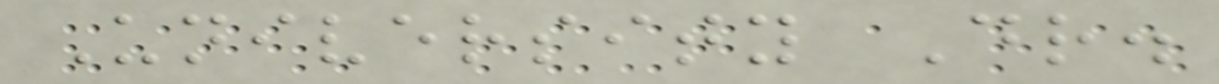University Dr.
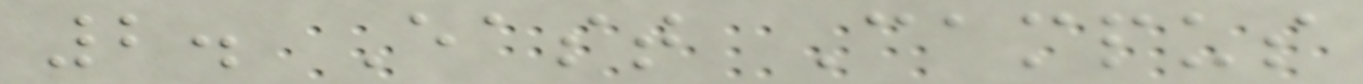2. East Campus
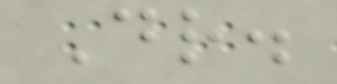Dr.
